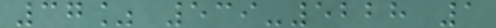37% 539-5228 1
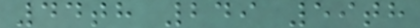44th 249 59th
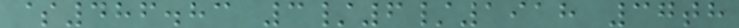$486.83 3/6/1918 37th
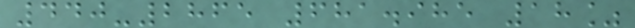440-2865 681.985 18%
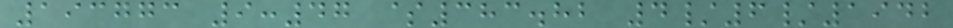193773 9:47 $383.82 4/6/1942
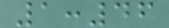1:46
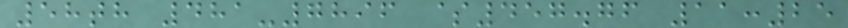58th 481-7896 $457.76 11:25
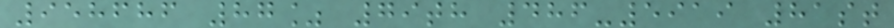958686 87% 79th 486-5919 81st
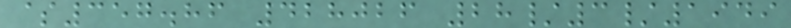$357.86 428026 28/3/1949
